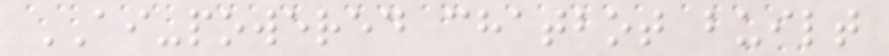AI-powered chatbot built
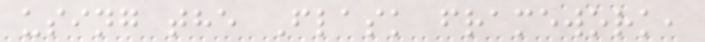using the Flask framework,
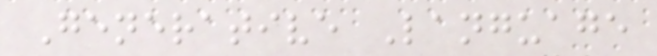Generative Language
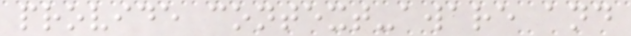provide context-aware and
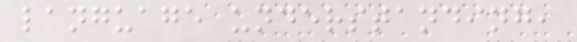language understanding,
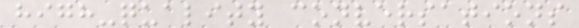high-quality conversations
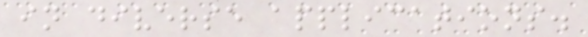in diverse applications.
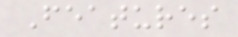Features
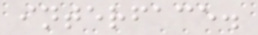interface.
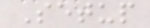Setup
